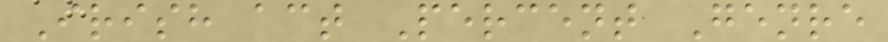Irish act Percent Genre
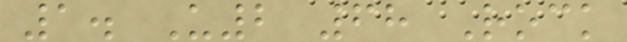1. U2 68 Rock
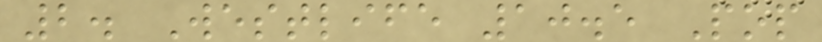2. Westlife 10.5 Pop
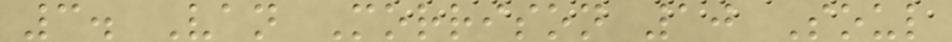3. Van Morrison 10 Soul
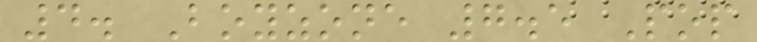4. Boyzone 7.5 Pop
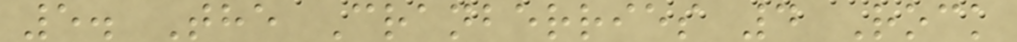5. The Cranberries 4 Rock
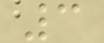3
